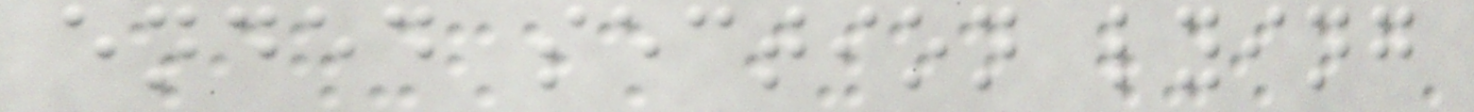ended section lying
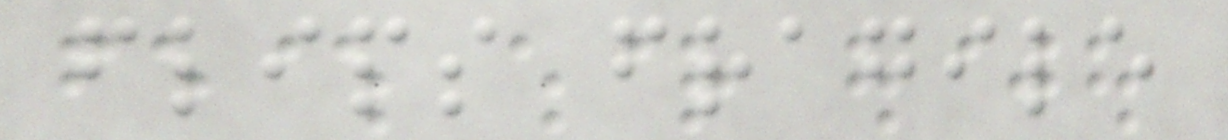flips fragile
